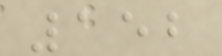152
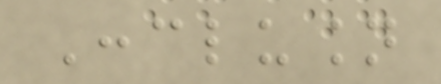Conclusion
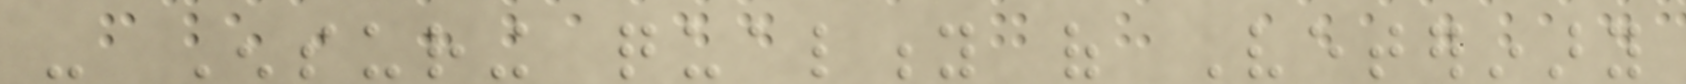- Ensuring quality of Veterinary
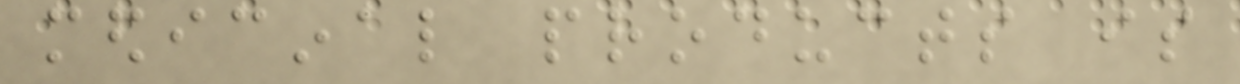medicinal products is
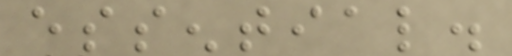essential.
